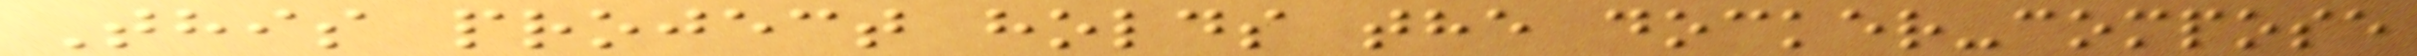This project holds the docker-compose
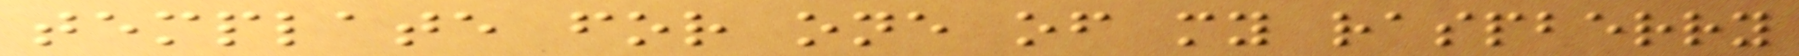template for one of my raspberry
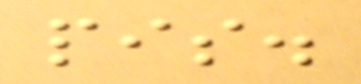pis.
